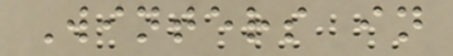Winters in
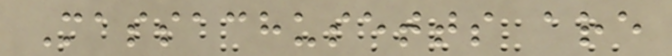Massachusetts are
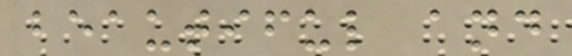beautiful and
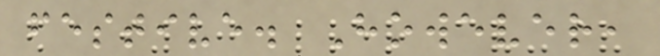festive. However,
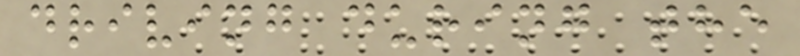driving during the
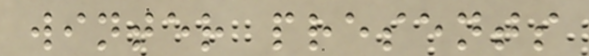winter presents
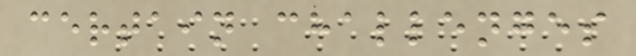certain challenges
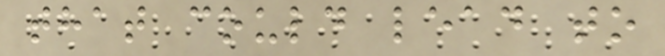that could lead to
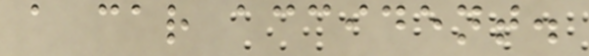a car accident.
